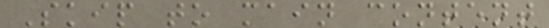Skip to main content
